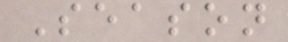Season
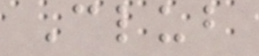Club
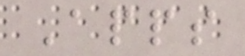Apps
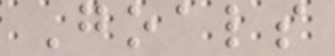Goals
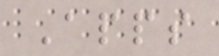Apps
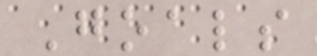Goals
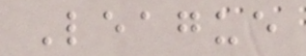League
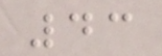43
